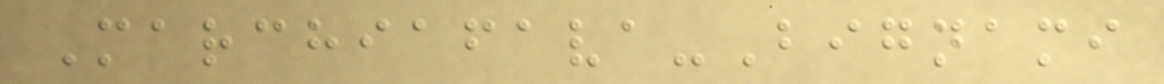Marchiafava-Bignami
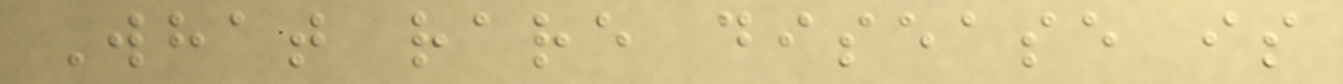What rare disease is
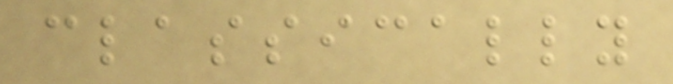classically
